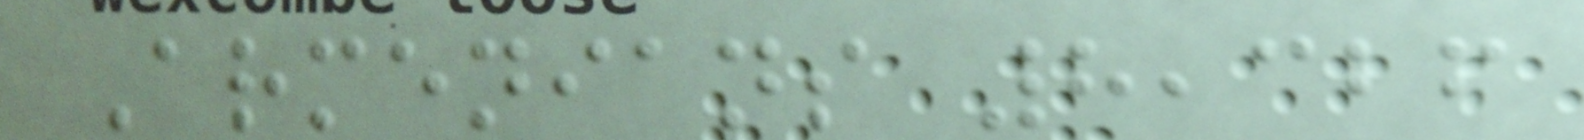Armenians 8,326
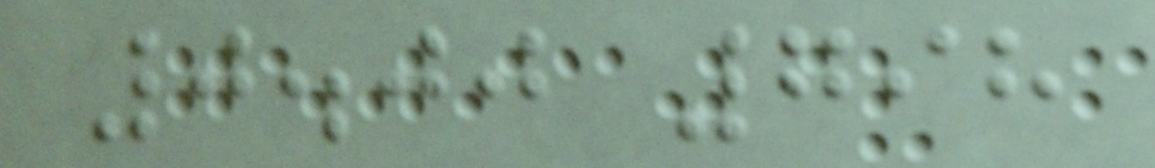0.00 798
